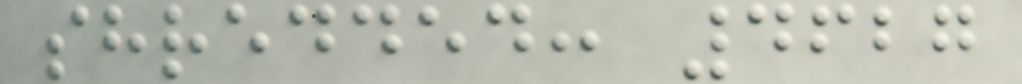shredded: 4627
